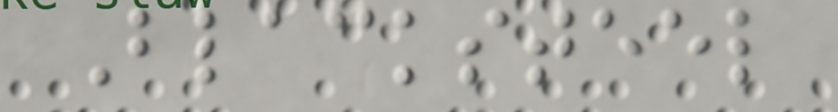Blacksteel
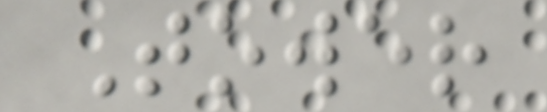Tower
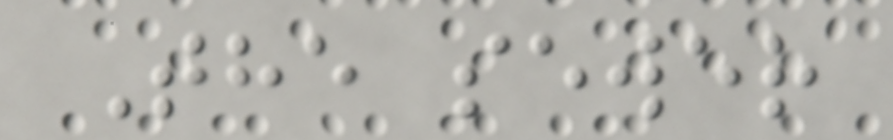The sewer
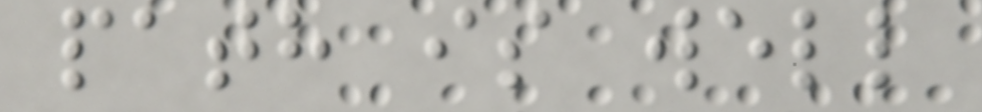path is well
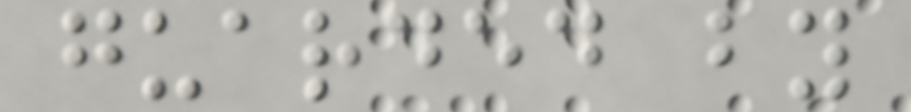guarded by
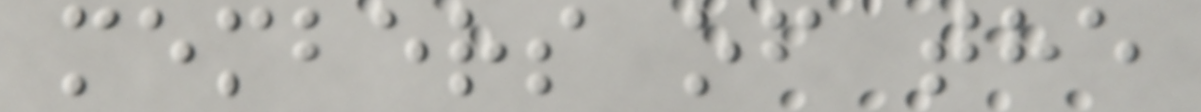members of the
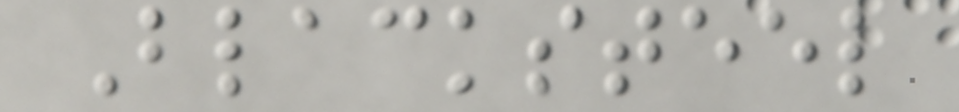Blacksteel
